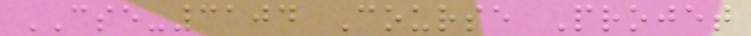CSE-3104 Course Projet
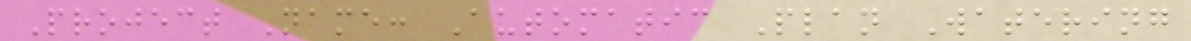Project Name: Automatic Plan Watering
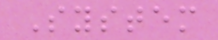System
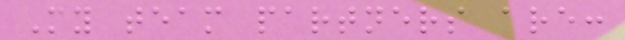My team partners are:
